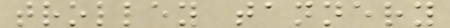trolley tannery
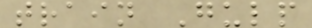train Gulp
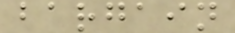bargain
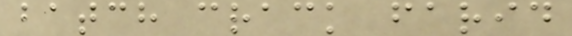batch crack farid
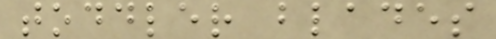toddler blades
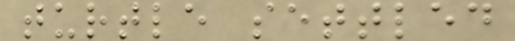turtle settled
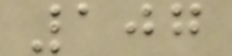107
